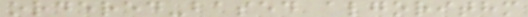ordered-based algorithm
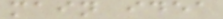main idea
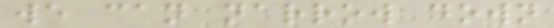we can narrow down
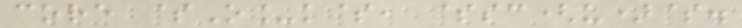core $O_k$, $sc(u)$.
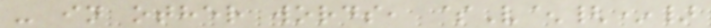- in other words, $V^{*}
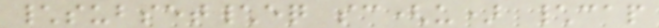\subset\eq sc(u) \cap
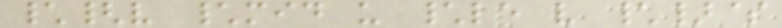\{v \mid u \le v \}$
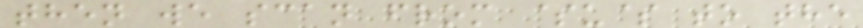then we scan from $u$ to the
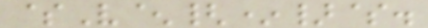$V^{*}$.
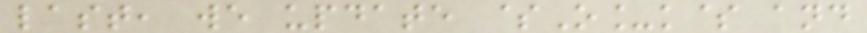last, we update $O_k$ and
